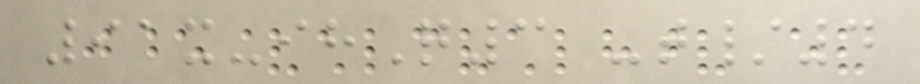91x-ihQ3 -t/4
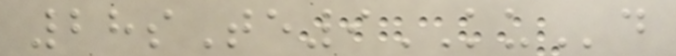28sTe9KUd
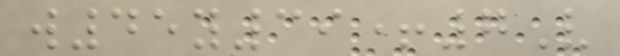w45y39+7V
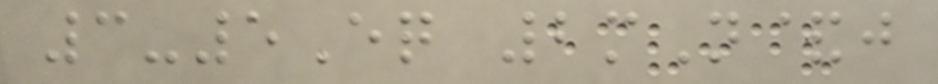3-5Eq 2mN&j
